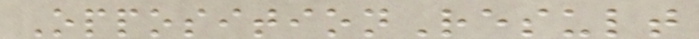OppositionResult
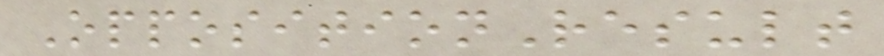OppositionResult
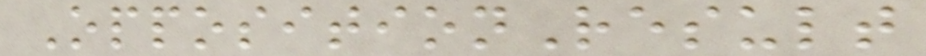OppositionResult
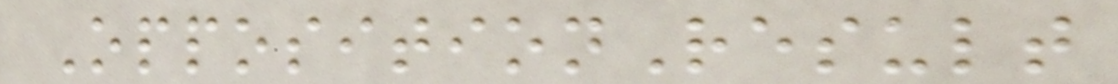OppositionResult
